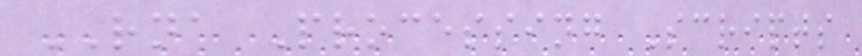RNA Processing Scripts
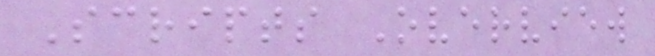Scripts Overview
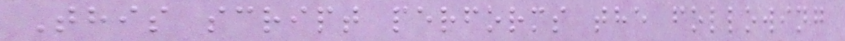This script performs the following
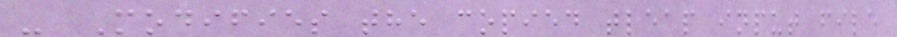- Modifies the copied tleap input file
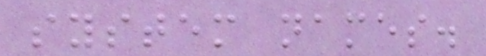system names.
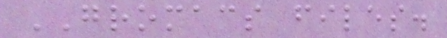GROMACS files.
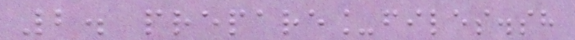2. prepare_files.sh
